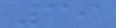39
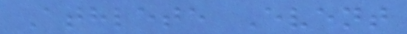Athlete Event
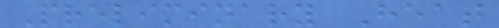Preliminary Heat
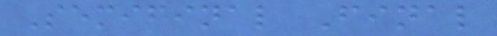Semifinal Final
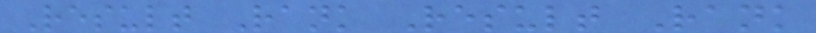Result Rank Result Rank
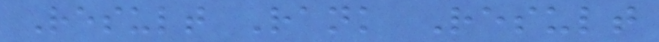Result Rank Result
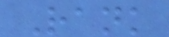Rank
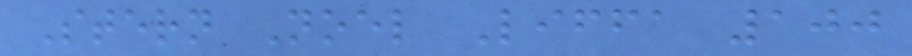Stern Noel Liffa 100
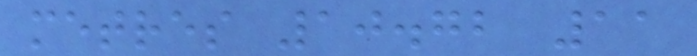metres 10.72 11
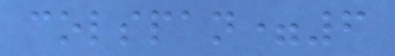colspan=6
